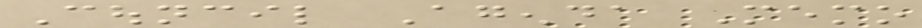Council Agenda Memo
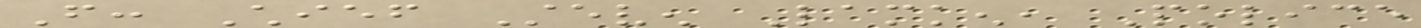From: Chief Steven Lamken, Police
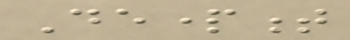Department
